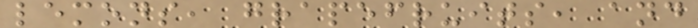lemons, grapefruits, and
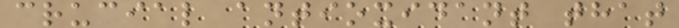crucial antioxidant that
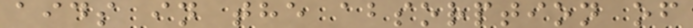aids in the absorption of
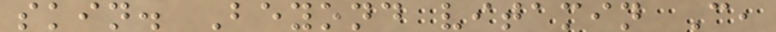skin. Beyond vitamin C,
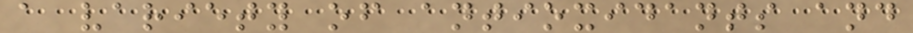a variety of antioxidants and
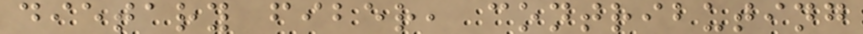dietary fiber, contributing
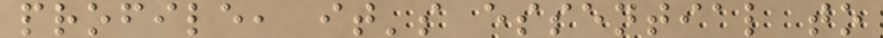profile, it's essential to
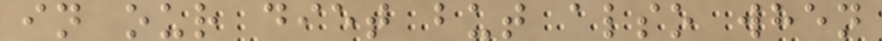in our diet but also when
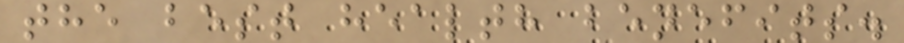the best health benefits.
